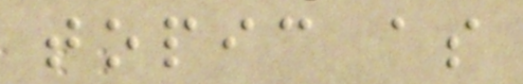topic as
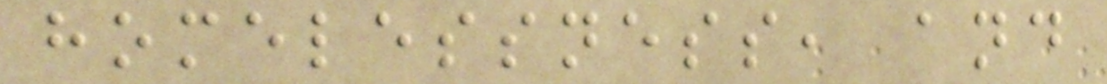homelessness, and
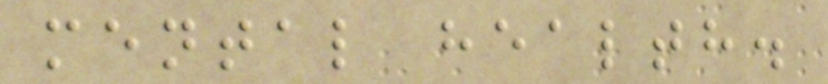mental health.
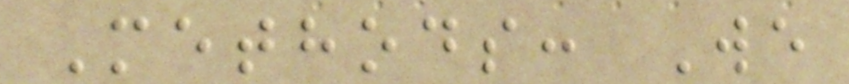Methods: We
